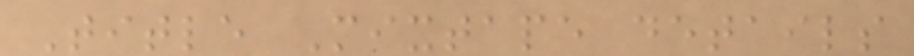Title Mixtape details
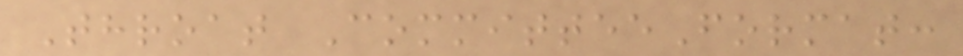Throat CommitteeFormat:
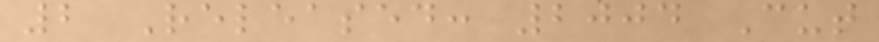2 Released: 2004 Cut
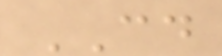CD
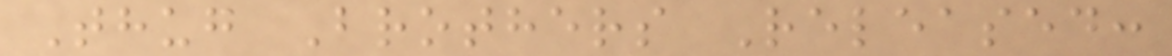Thug Brothers Released:
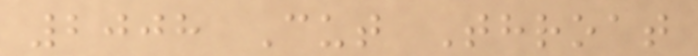2008 Cut Throat
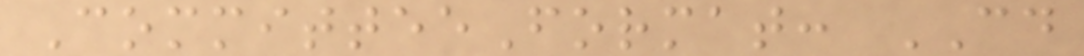CommitteeFormat: CD
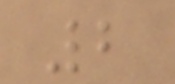2
